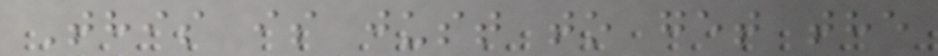This is just to get the
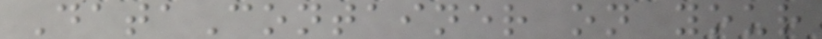DataContainer on your
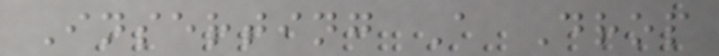Inserting A Drop
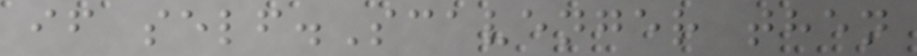if self.Scavenger then
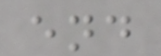end
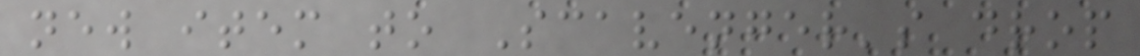new item to Scavenger's drop
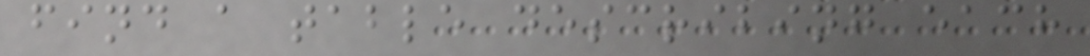find a table describing each
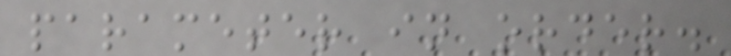parameter in order.
